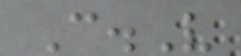C.V
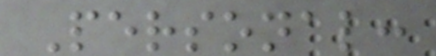Personal:
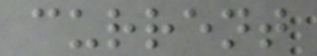current
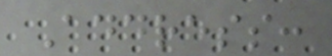Address:
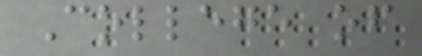College of
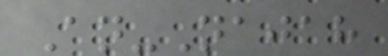An-Najah
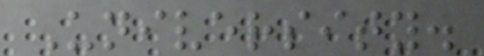University.
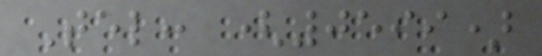Tel: (0599)
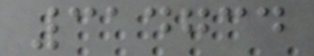314734
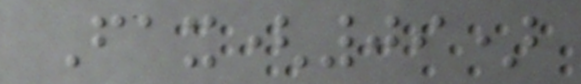Fax(09)
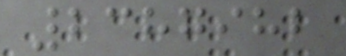2387982
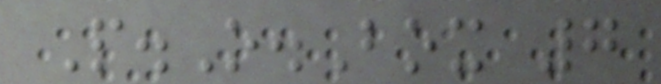P.O.Box 7
